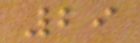29
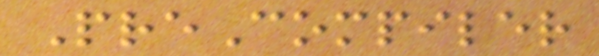PreCompiler
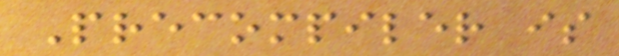Precompiler is
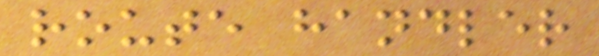route handler
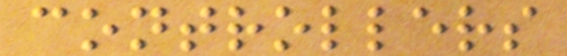controllers
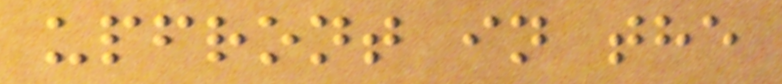upfront in the
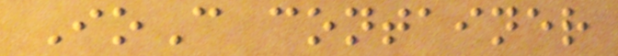IoC container
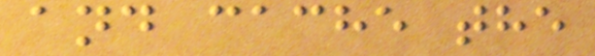and cache the
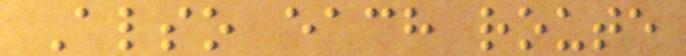Also each route
